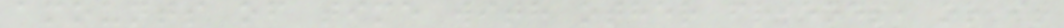amounts of time with other friends, or it
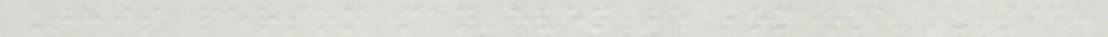This person may even be someone outside
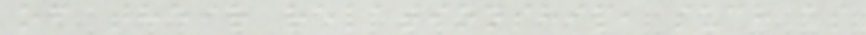of their relationship, such as
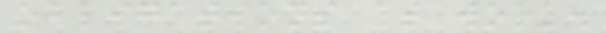obligations at work.
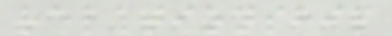relationship
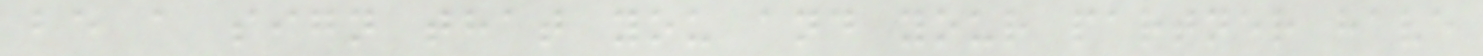be a sign that you and your partner have
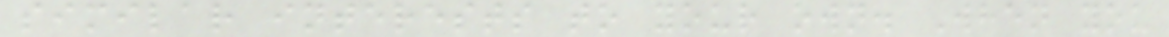similar interests to your own. When you
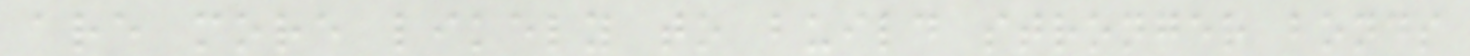are more likely to build stronger bonds
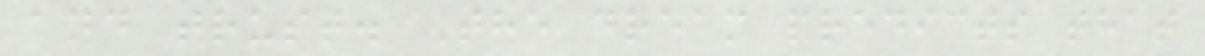and trust. The dream predicts that
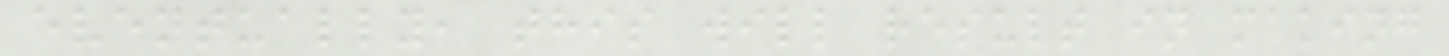eventually, this will result in making
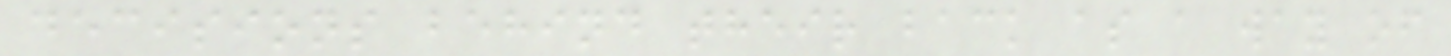decisions behind their back as a way of
